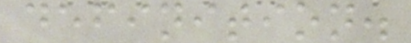definition.
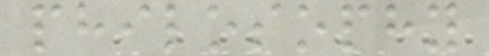philosophy
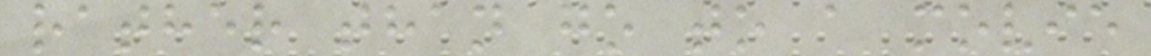rather than go to a movie
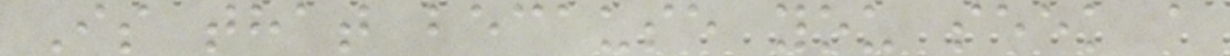Is that because you seek a
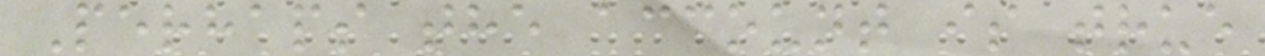Perhaps the account is true
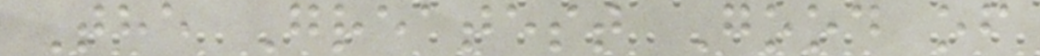The Greatest Good of
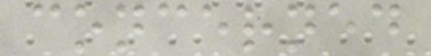concerned
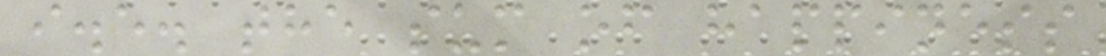i.e. the sum of happiness
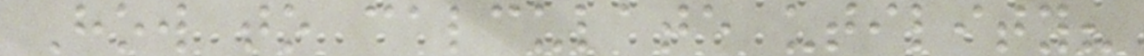How to calculate utility?
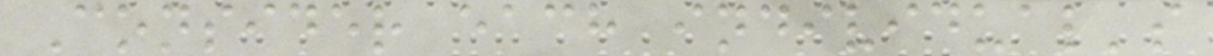Consider each individual's
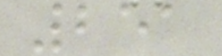251
